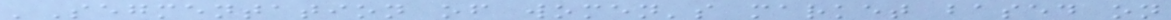'Segmentation of women's market based on
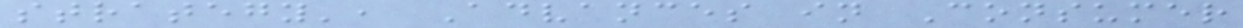strategy', Advances in Consumer
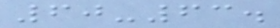60-63.
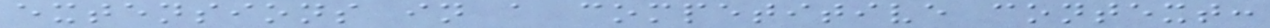extensions in a competitive context:
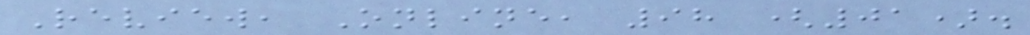Review, Online, 98 (01).
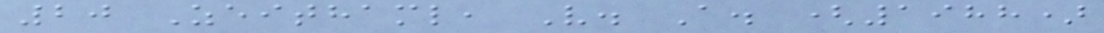20 Zeithaml, V. A. (1988)
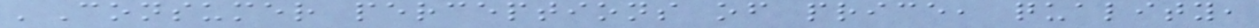'Consumer perceptions of price, quality,
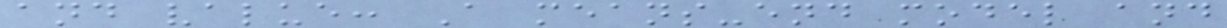and value: A means-end model and
